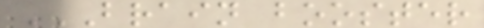BRAIN BOOSTER
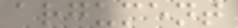argument
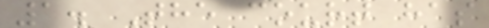1. The court has
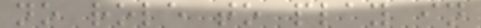no role to play in
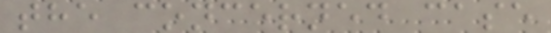the concerned case
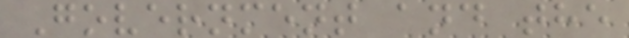Government and the
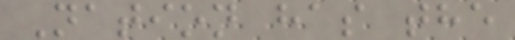Nation has the
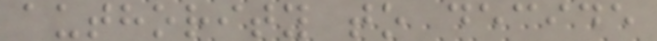authority to decide
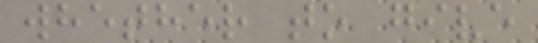whether to give
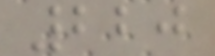220
